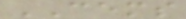CEMS
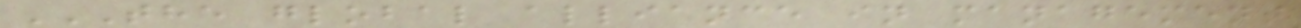THE GLOBAL ALLIANCE IN MANAGEMENT
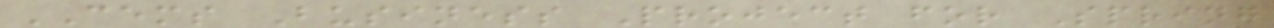CEMS Business Project for Spring
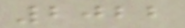2022
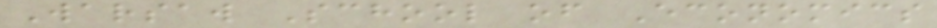Warsaw School of Economics
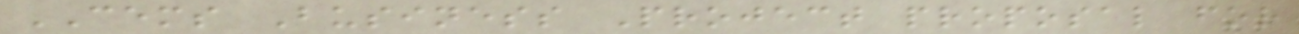CEMS Business Project proposal for
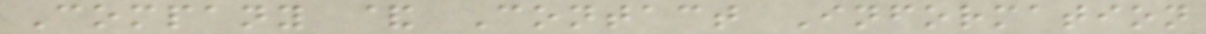Company & Contact Information
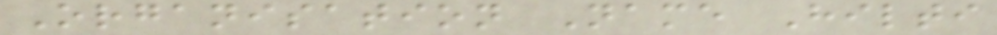Organisation Name Hilti
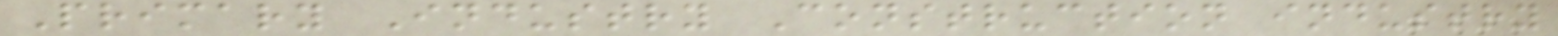Primary Industry Construction industry
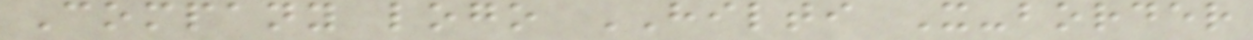Company logo HILTI X-border
